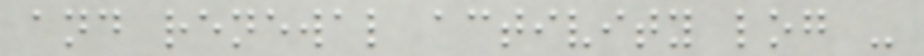and renewal activity log -
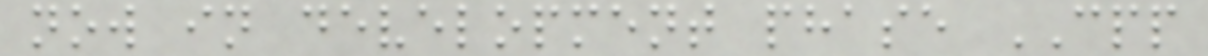now in development phase CPP
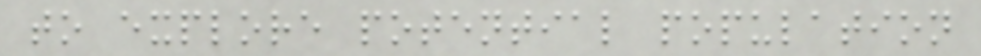to explore potential population
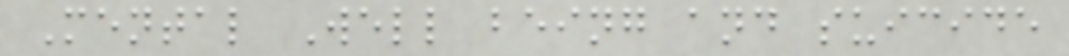Mental Well being and suicide
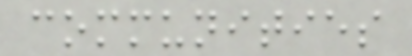communities
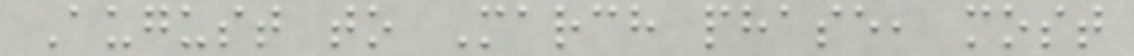August to March phase, most
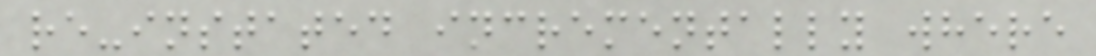re-instated incrementally where
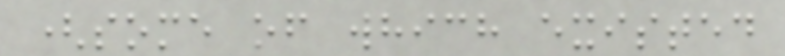(some of which existed
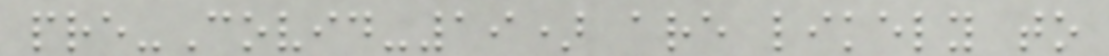pre-Covid-19) are likely to
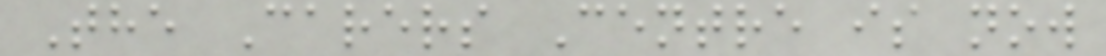The Carers Centre is now
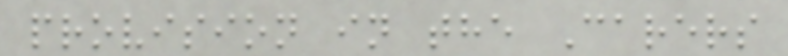provision in the Carers
